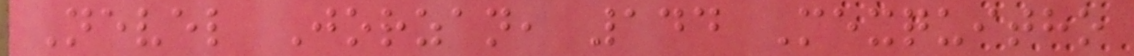Nevel Jorzan, 144 Mexquitho
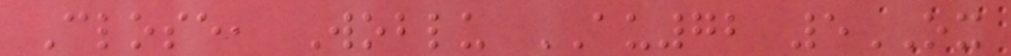Close, Woblu AU72 5OX
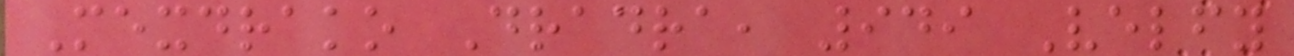Mexdrako Dradra, 949 Velfy
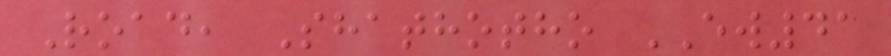Road, Shathotho EW41
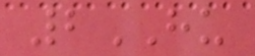2HU
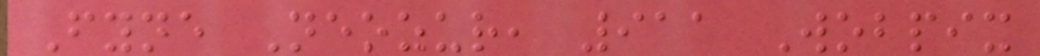Fyne Neozur, 911 Wobpix
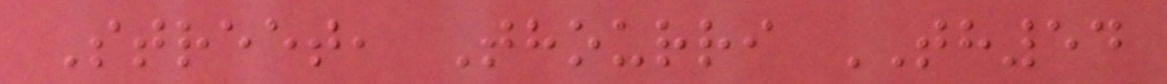Street, Thourri TH54
